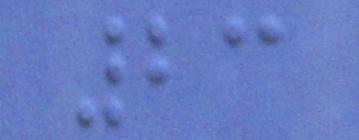23
